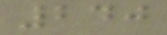240
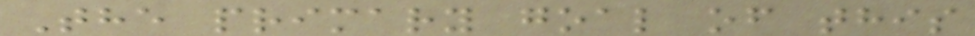The primary goal of this
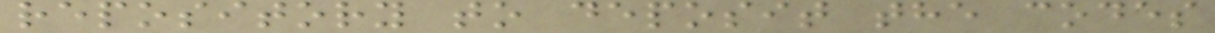repository to deposit the codes
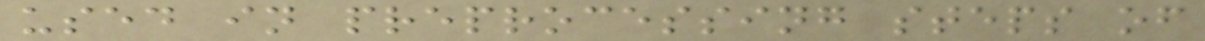used in preprocessing steps of
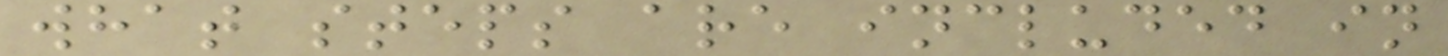what steps are included in
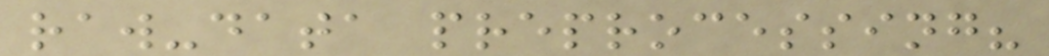raw-data preprocessing?
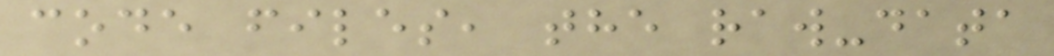code files, the raw-data
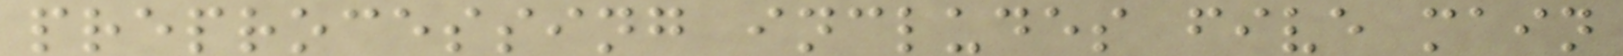preprocessing includes five main
